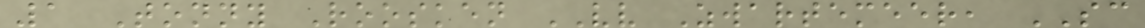1 Tonny Roosken VV Zwartemeer, SC
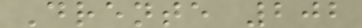Drente 202
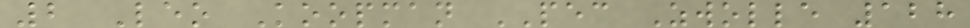2 Leo Koopman PEC Zwolle 128
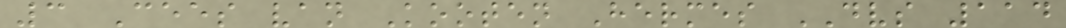3 Cees van Kooten Hermes DVS 114
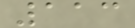113
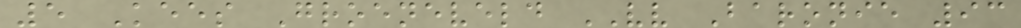5 Kees Groeneveld VV Baronie 93
